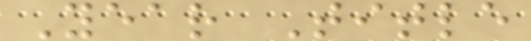Year Title
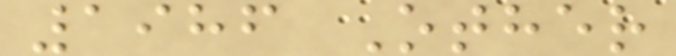1986 Other
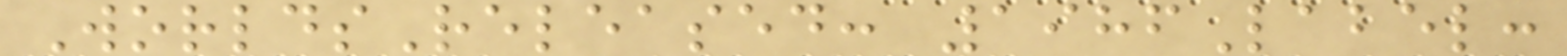WorldsReleased: 1986Label:
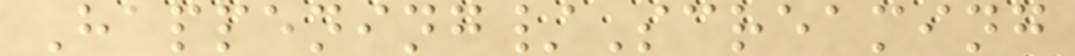Happening/Screaming
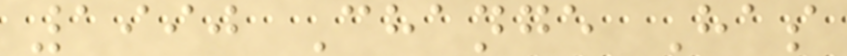1990 Change Has
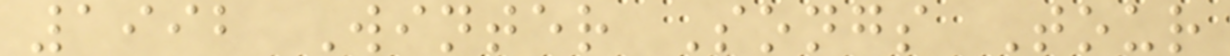1992 Winter Songs Tour
